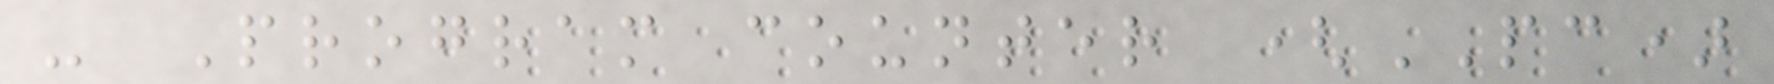- Program counter (PC)
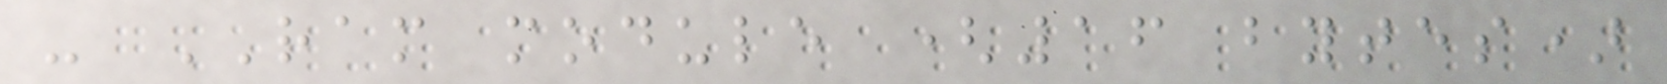- RAM module (16 bytes)
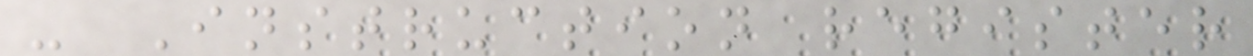- Instruction register
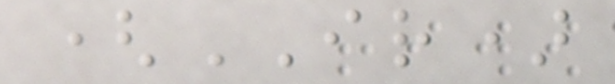(IR)
